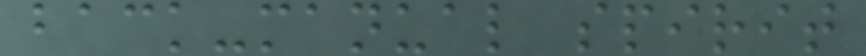back-manual spirit
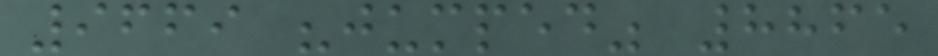9669 "jumped" 8865
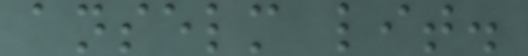anselm lit.
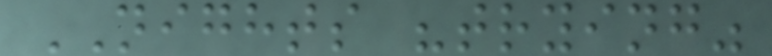NIGHTS "trying"
